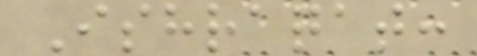Ishraqat:
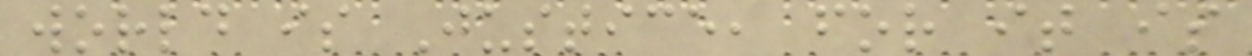world is Justice, for it is
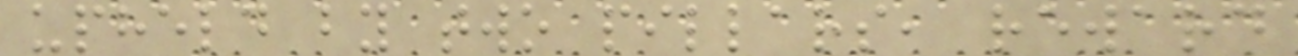upheld by two pillars, reward
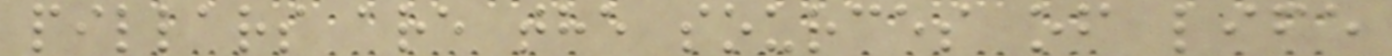pillars are the sources of life
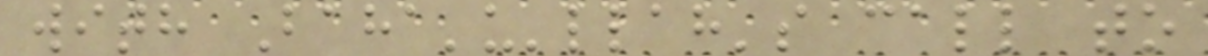with Baha'u'llah's call to
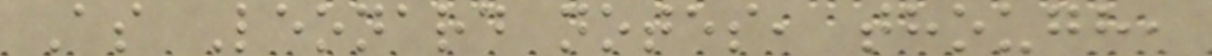As Leonard notes, though,
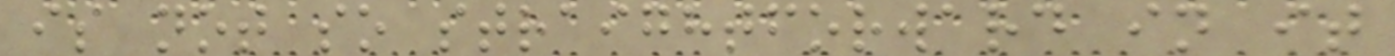is not so straightforward in it
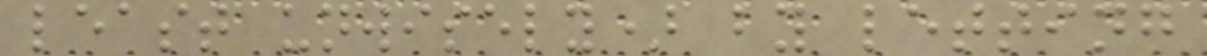least unwisely) by letting
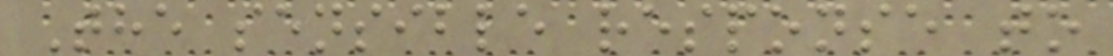The sensible response to
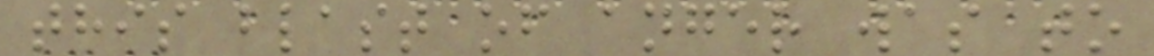this blast of anger was to
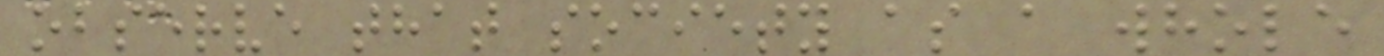observe that society as a whole
